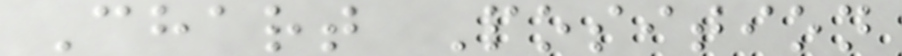Chart Position
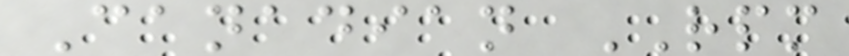Canadian RPM
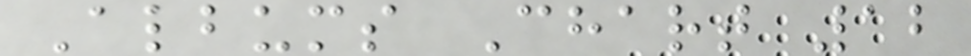Albums Chart 12
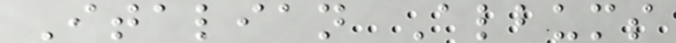Italian Albums
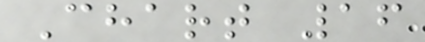Chart 16
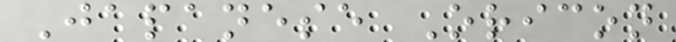Japanese Oricon
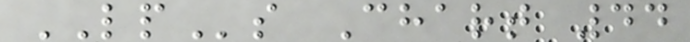LPs Chart 44
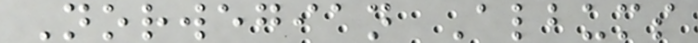Norwegian Albums
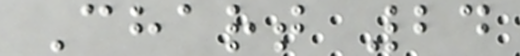Chart 24
